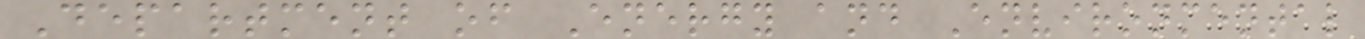Department of Energy and Environmental
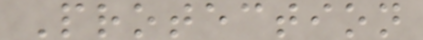Protection
